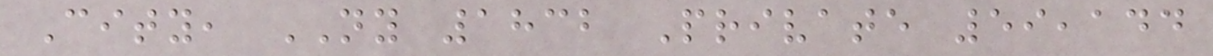City, NY 1832 Private 59,144
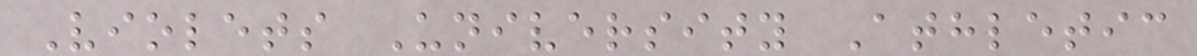Violets University Athletic
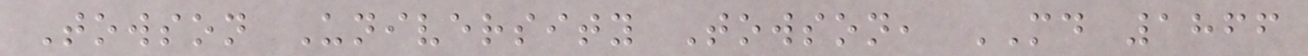Towson University Towson, MD 1866
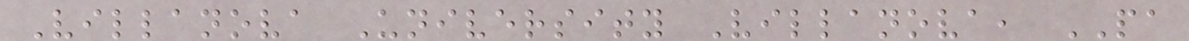Villanova University Villanova, PA
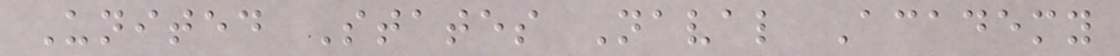United States Naval Academy
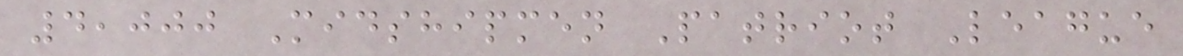4,000 Midshipmen Patriot League
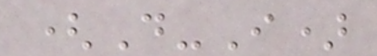(D-I)
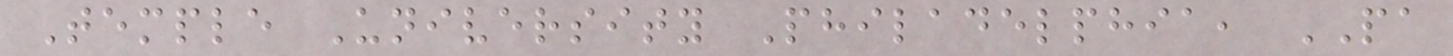Temple University Philadelphia, PA
